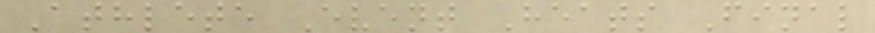Athlete Event Heats Final
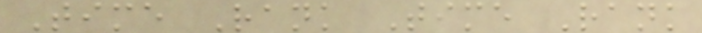Time Rank Time Rank
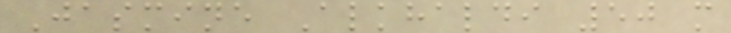Jasmine Alkhaldi 50 m
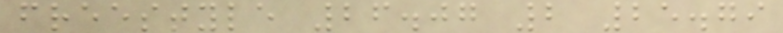freestyle 26.07 2 25.79
